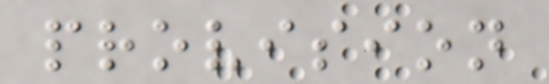provision
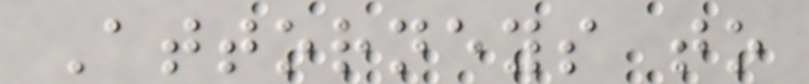Attorneys to
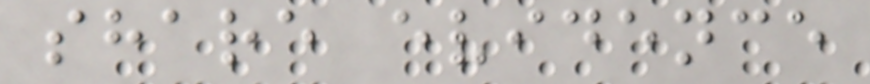share evidence
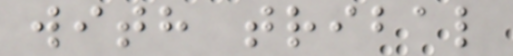with tribal
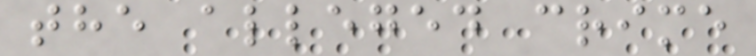the alleged crime
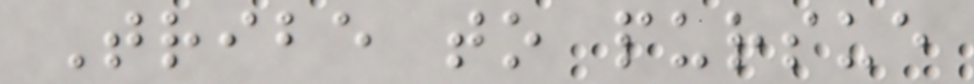Tribe to pursue
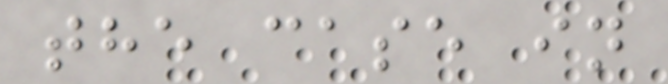the case in
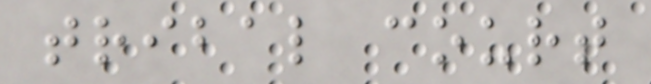tribal court
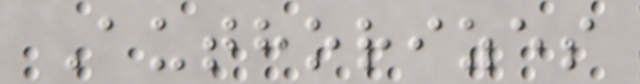Authorizes
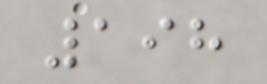198
